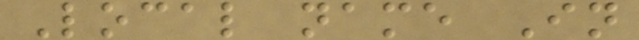Local name In
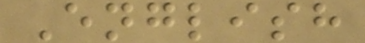English
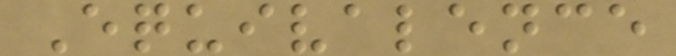Equivalence
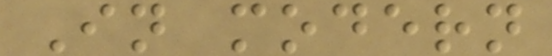In modern
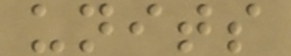units
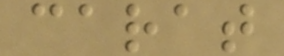carat
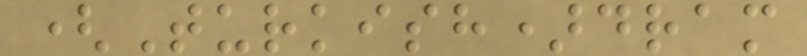(Turkish)dram
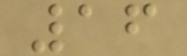16
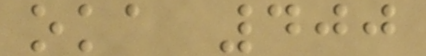oka 400
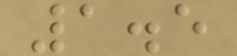1.5
